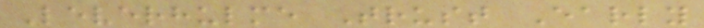Leverhulme Trust Early
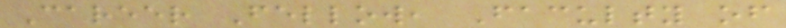Career Fellow, Faculty of
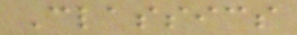Classics
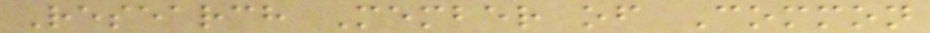Research Member of Common
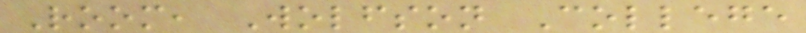Room, Wolfson College
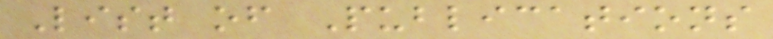List of Publications
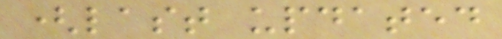(last updated
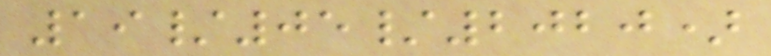19/05/2020)
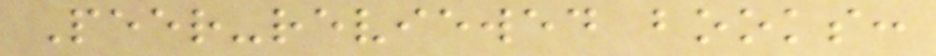Peer-reviewed books:
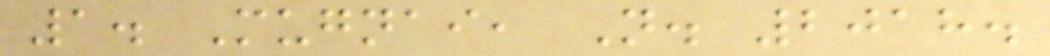1. Mugnai, N. 2018.
